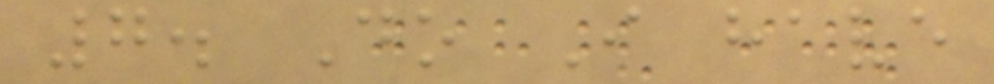7. Do I have
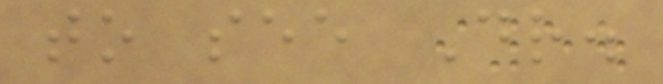to see Dr.
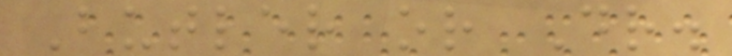Butler or Dr.
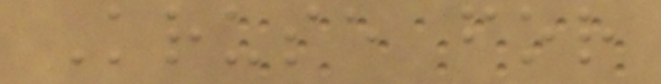Kruse for
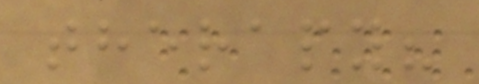therapy?
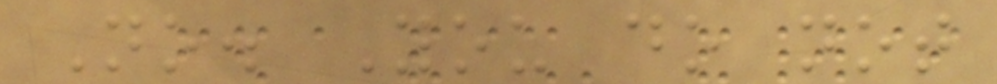No. You do not
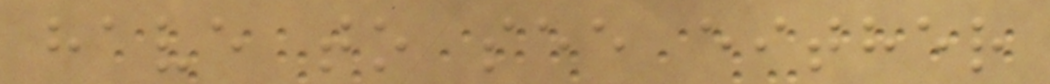have to see either
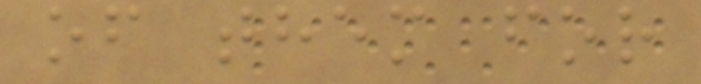of them for
